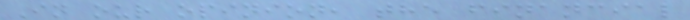In our opinion, the financial
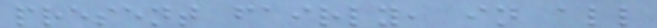present fairly, in all
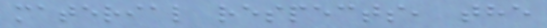material respects, the
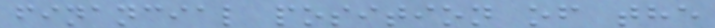financial position of the
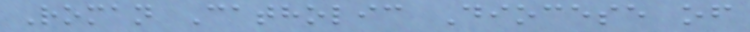Roman Catholic Diocese of
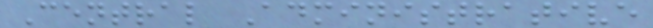Central Administrative
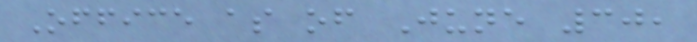Office as of June 30,
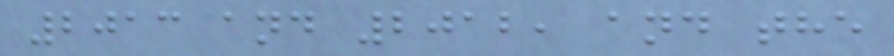2013 and 2012, and the
